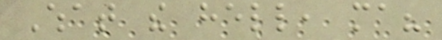What the hell, ma?
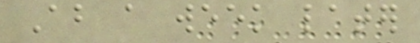About a week later
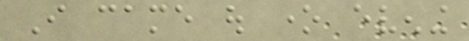I came out one evening
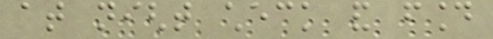at night check and found
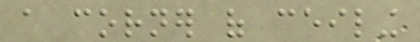a corner of ceiling
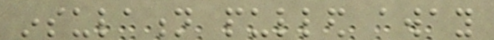insulation pulled away
